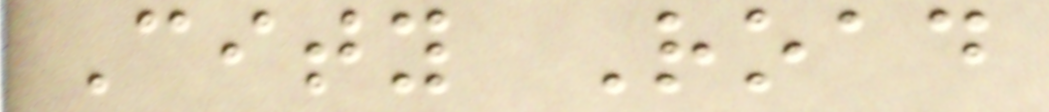City Road
